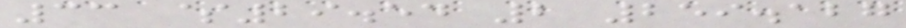33 $29.54 2 259.127
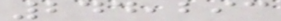244,293
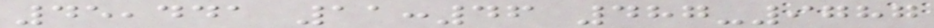45,441 11:46 487-9787
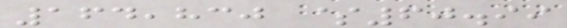164,830 $60.99
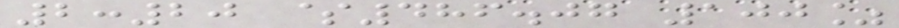2:20 $486.07 100%
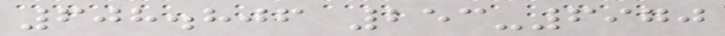608.806 253-6970
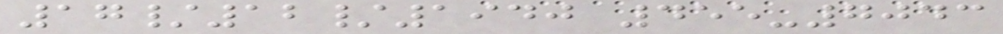17/12/1940 455-7043
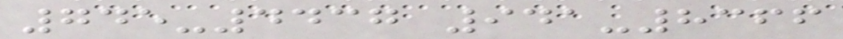745-4437 941-8366
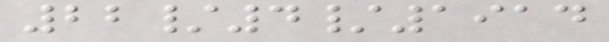22/4/1914
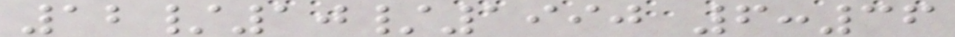12/10/1990 6:36
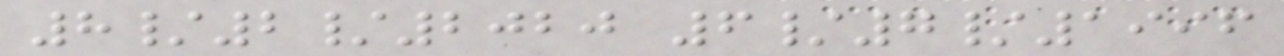8/2/2020 6/7/1996
